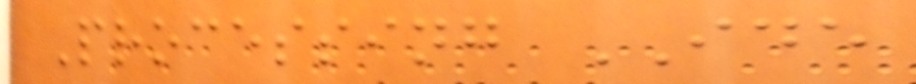Processing IDE
